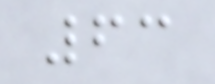63
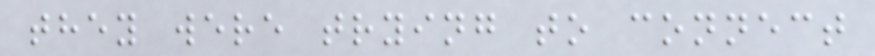they were trying to connect
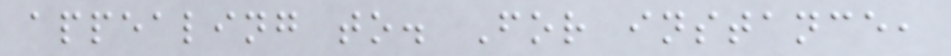appealing to. For instance,
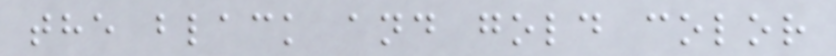the black and gold color
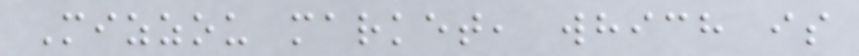Mizzou market, which is
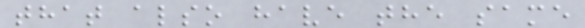that also have the same
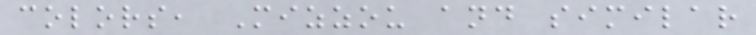colors, Mizzou and similar
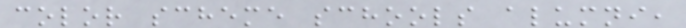color scheme schools alumni,
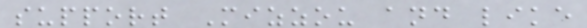support Mizzou and like
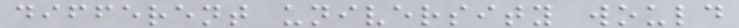different university would
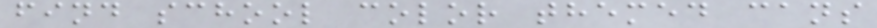find school color themed cans
